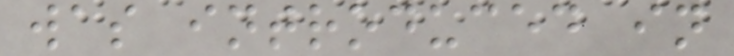was introduced in
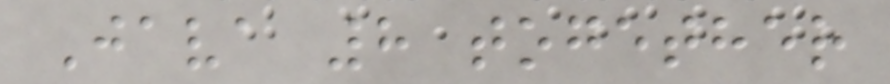Java 8 together
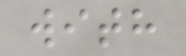with
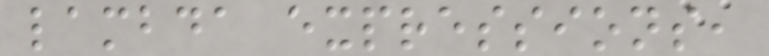lambda expressions,
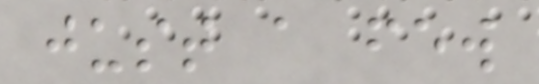just a few
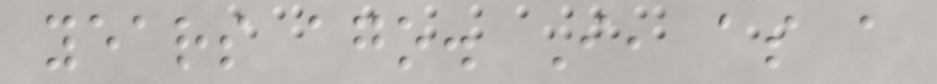years ago. I, as a
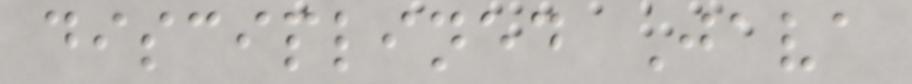disciplined Java
